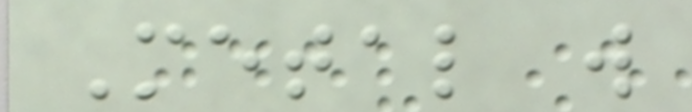Metal will
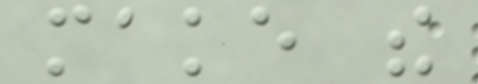make the
